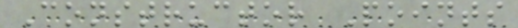Constructor Points
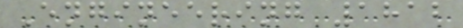Engineering 1812
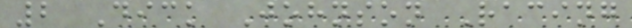2 Dick Johnson Racing
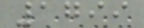1799
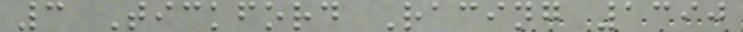3 Tickford Racing 1390
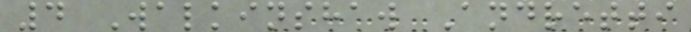4 Walkinshaw Andretti
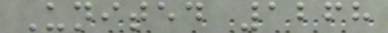United 1268
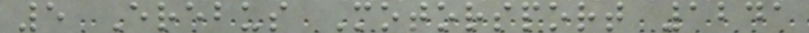5 Erebus Motorsport 1241
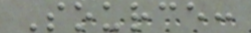Source:
